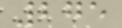275
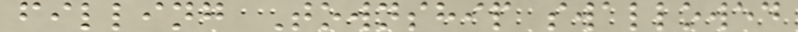filling Township swallowed
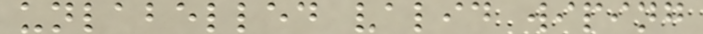unlabelled valid wiping
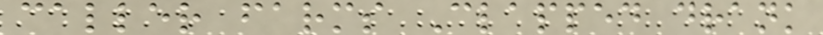caller farms Clapped drank
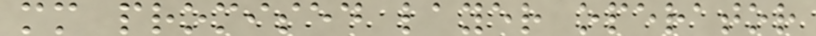mm promised layer operator
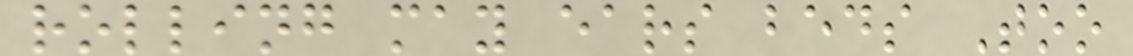rolling may ears beds Too
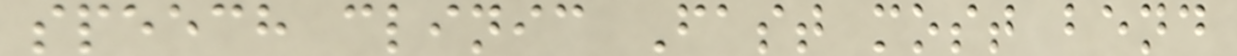speech clinic Fast most bend
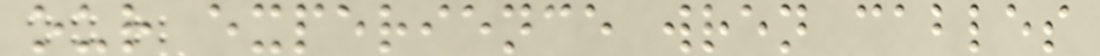our experience wren cables
